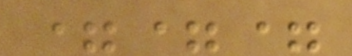===
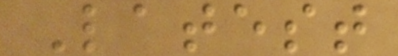Latest
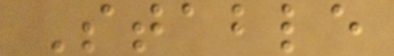Stable
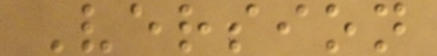Version
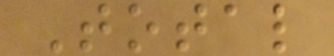Total
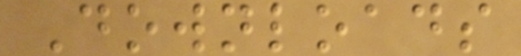Downloads
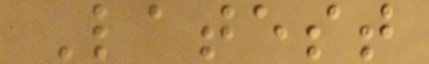Latest
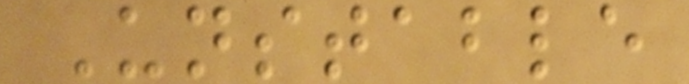Unstable
